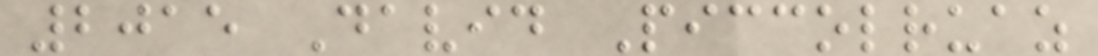2015 David Piccolruaz
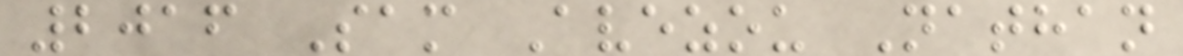2016 Sam Avezou Nathan
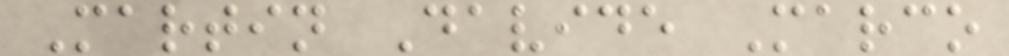Martin Davide Marco
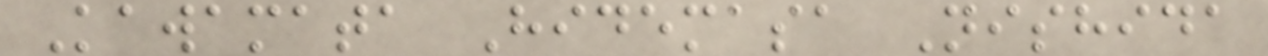Kawamata Hidemasa Nishida
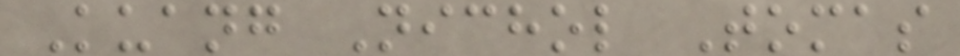Kuang Nichol Tomas
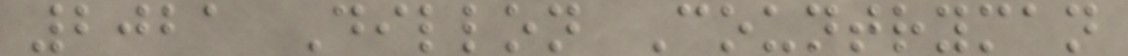2021 Dillon Countryman
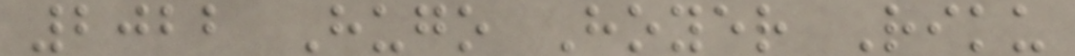2022 Hugo Hoyer Riku
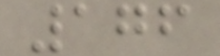176
